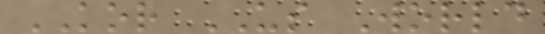KOR US World
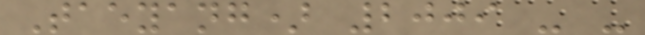Taeyang) 2009 - -
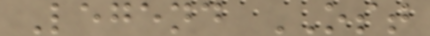Legend OST
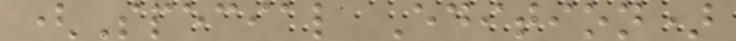(Special Edition)
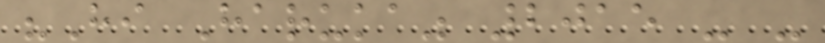"Hi Haruka" 2015 - -
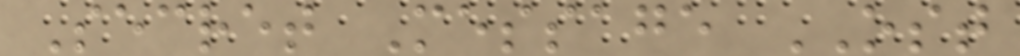Secret Message OST
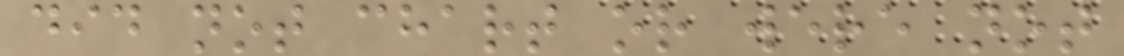did not chart or were not
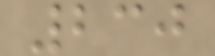230
